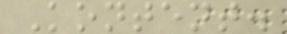Kontent.
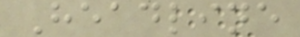Headline
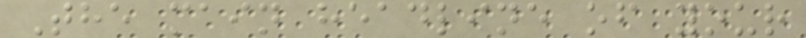The main headline of your
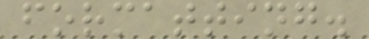formatting.
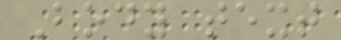Body text
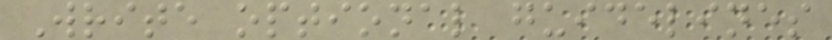Write optional guidelines
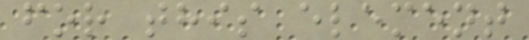for this element
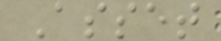Asset
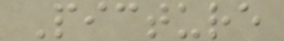Picture
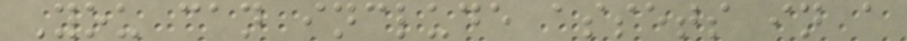You can include assets in a
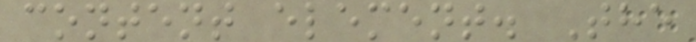content element. The
